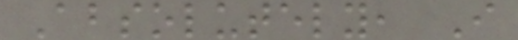Absolutely, I
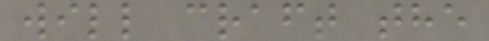will craft the
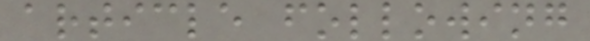article following
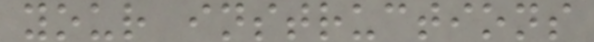your instructions
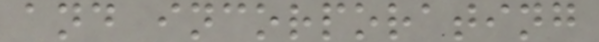and incorporating
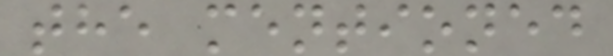the mentioned
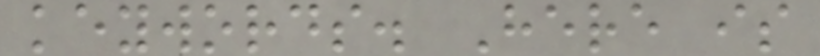keywords. Here is
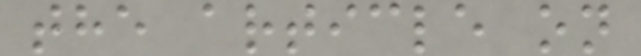the article on
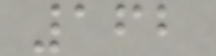162
